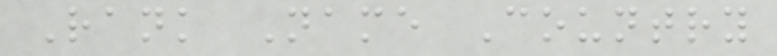Rank Name Country
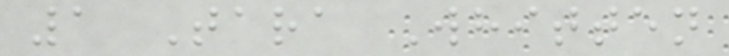1 Tara Whitten
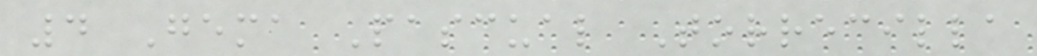4 Gema Pascual Torrecilla
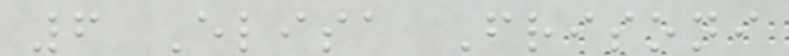6 Elisa Frisoni
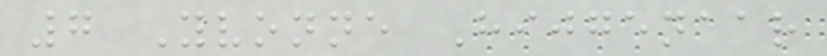7 Yvonne Hijgenaar
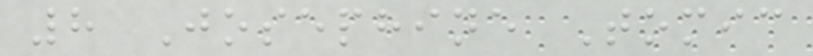8 Josephine Tomic
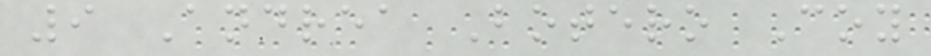9 Andrea Botero Coy
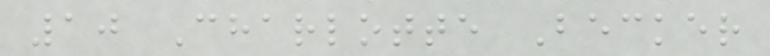10 Charlotte Becker
